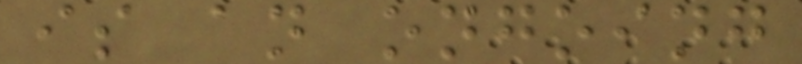is an ongoing
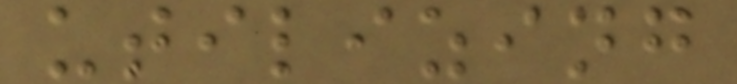utilizing
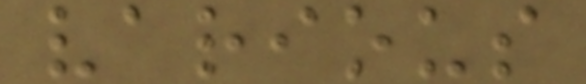various
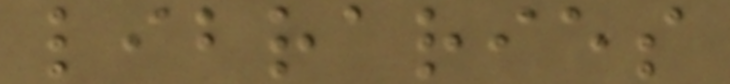libraries
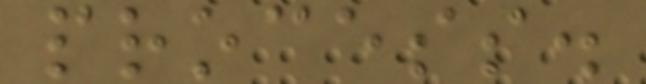process.
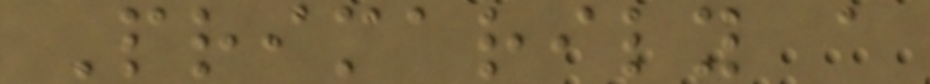Primarily a
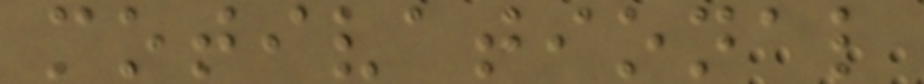motivational
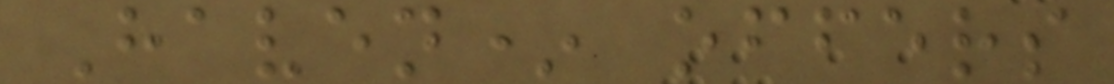Haven* offers
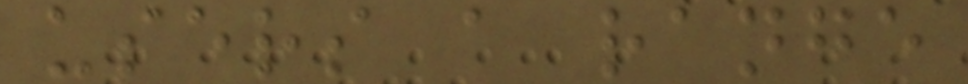users a range
